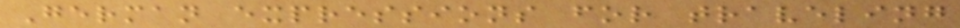German expressions for traveling
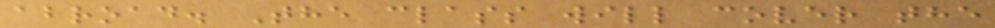abroad. The class will cover the
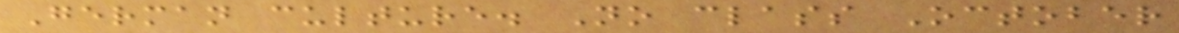German culture. No class October
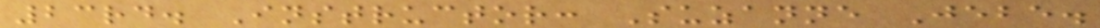23rd. Instructor: Suzanne Jebe.
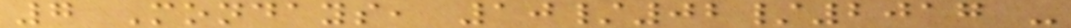7 Mondays, 10/02/2017 -
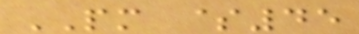PM $45
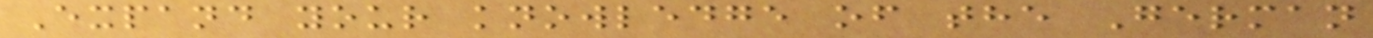Expand your knowledge of the German
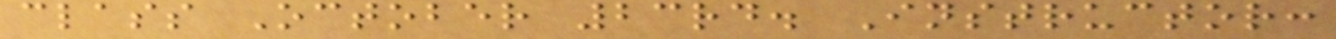class October 23rd. Instructor:
